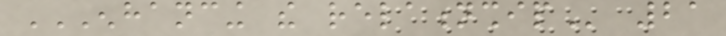ENHANCING THE RELATIONSHIP 21
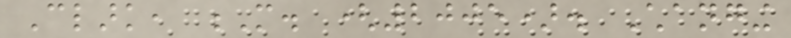Clark, M. (2005). Changing
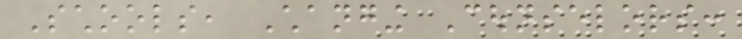Schools, Changing Counselors:
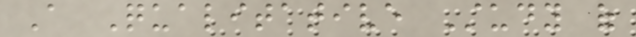A Qualitative Study of
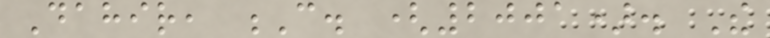Dahir, C. (2001). The
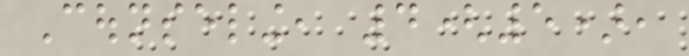Counseling, 4(5),
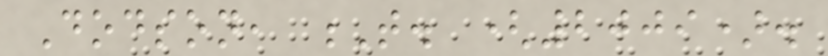Dodson, T. (2009).
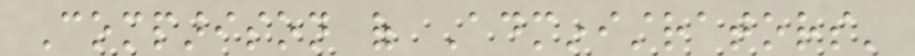Comparison of Administrators'
